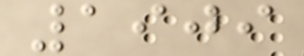1909
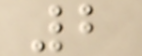2
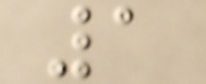1
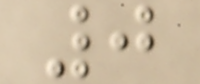0
